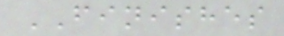FINISHES
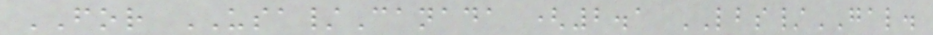FOR USA/Canada (2.1 LBS/GAL.
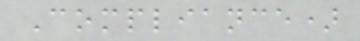Compliance)
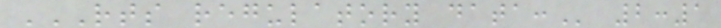RTS REGULATORY DATA: 2:1
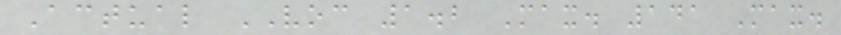Actual VOC 1.2 Max. 141 Max.
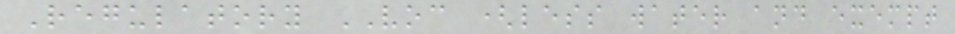Regulatory VOC (less water and exempt
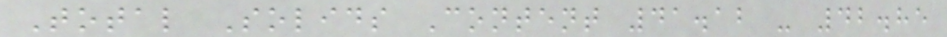Total Solids Content 41.12 - 42.85
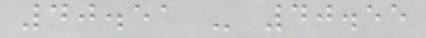40.51 - 40.55
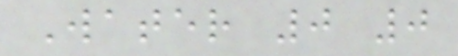Water 0 0
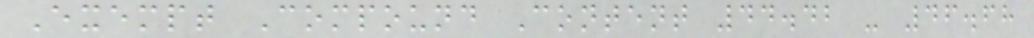Exempt Compound Content 44.42 - 46.68
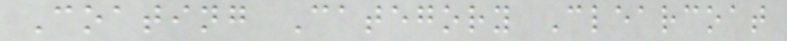Coating Category Clearcoat
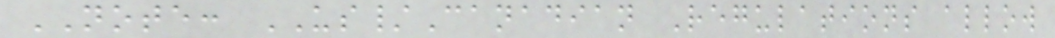NOTE: US/Canadian Regulations allow
